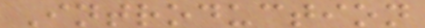Introduction
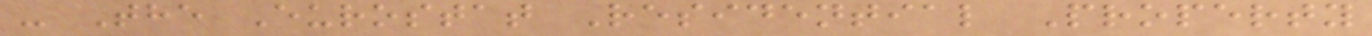- The Eurostat Residential Property
